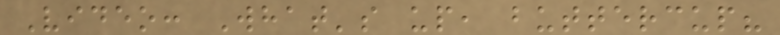Video: What's up, buttercup?
